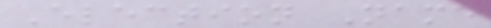Election Name
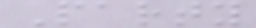Party
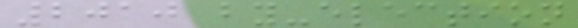2010 by-election
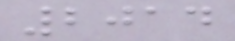2014
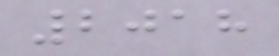2018
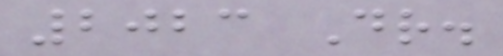2023 Dr.
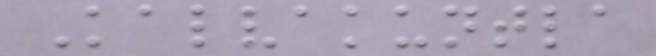Kalvakuntla
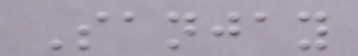Sanjay
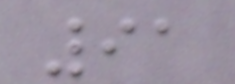91
